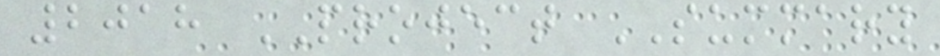2018 PROJECT SUMMARY
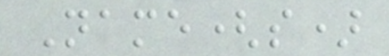Name(s)
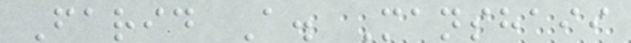Farid A. Manshaii
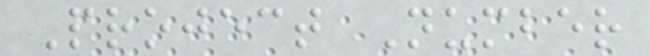Project Number
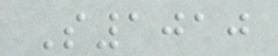S1010
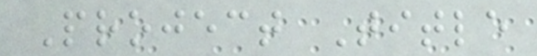Project Title
